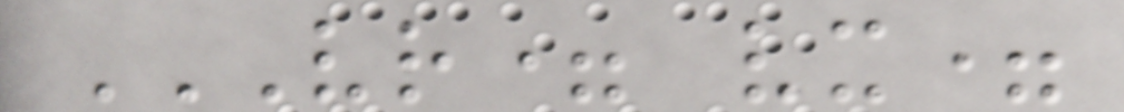VR= VX=
